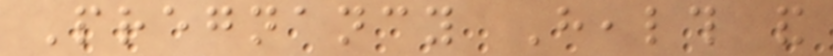Pregnancy Health and
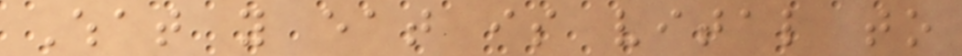What you eat is vital to
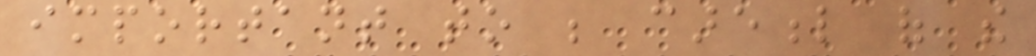important to be careful of the
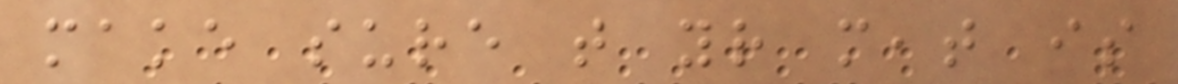make sure that your meat is
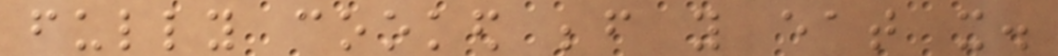fully cooked before you eat it.
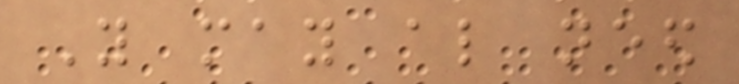You may also need
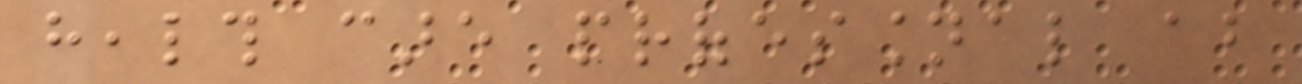health care professional about
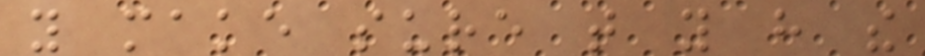you make sure that you have the
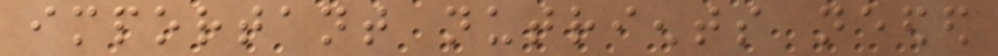important nutrients needed
